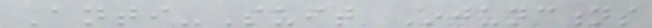Anti-Suit Injunctions
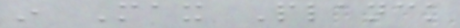in Max Planck
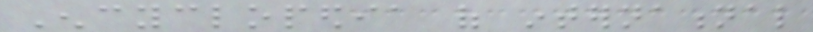Encyclopedia of international
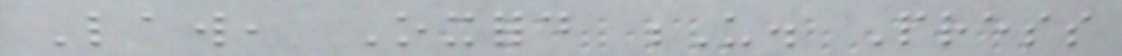Law, Oxford U. Press
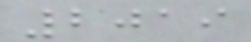2019
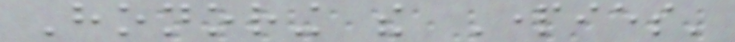Honoring the Parties'
